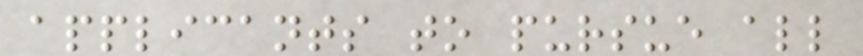applicants to pursue all
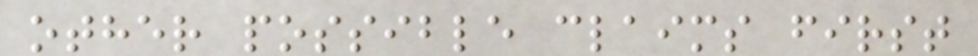other possible claims first
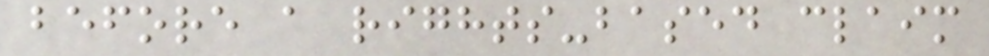before a rights-based claim
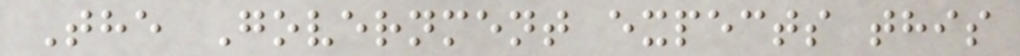The Government expects this
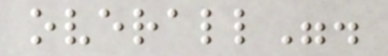overall".
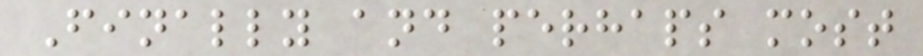Finally and perhaps most
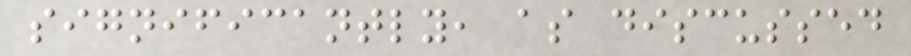significantly, as discussed
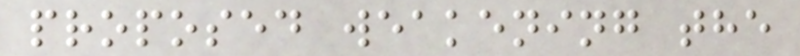proposed weakening the
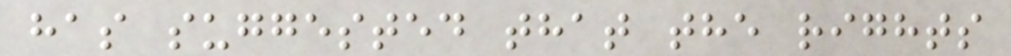has suggested that the rights
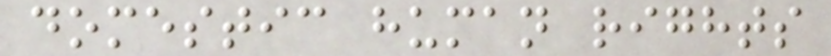domestic human rights
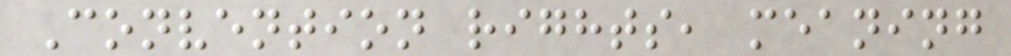Convention rights, meaning
